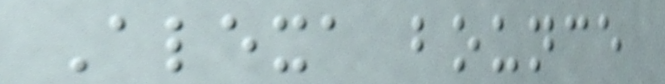Alexa bounce
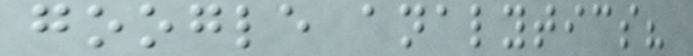google analytics?
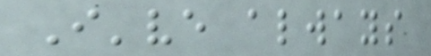I've always
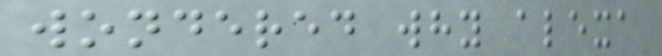wondered why alexa
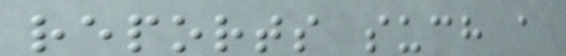reports such a
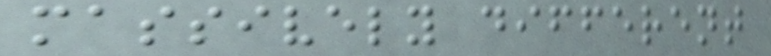massively different
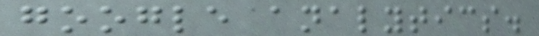google analytics.
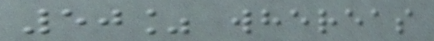50% whereas
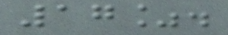17%.
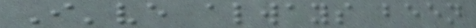I've always been
